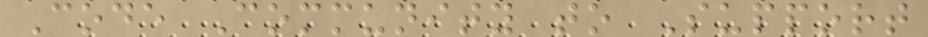Code Community to Support
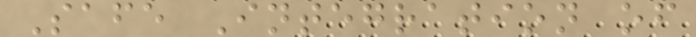Safe Integration of
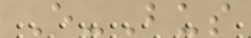E-Bus
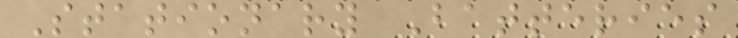Stationary Batteries
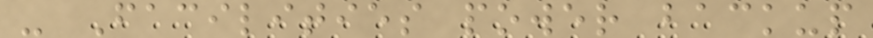- Facilities power backup
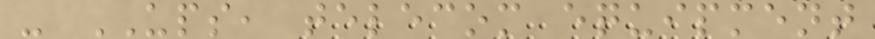- UPS, telecom equipment
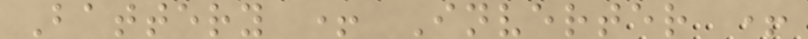Battery + Inverter +
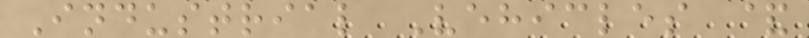Industrial Vehicles &
